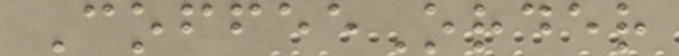CoffeeOrder
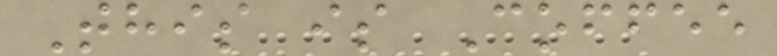This is Coffee
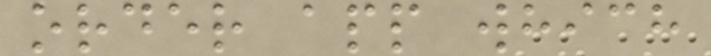order app which
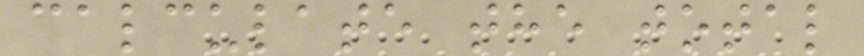calculate the total
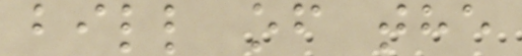bill of the
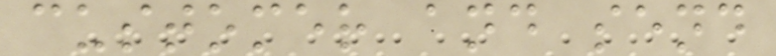customer and send
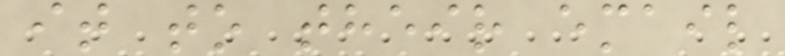it to their email
